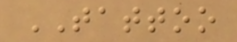TATTOO
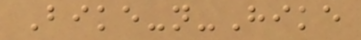Bike-n-Hike
